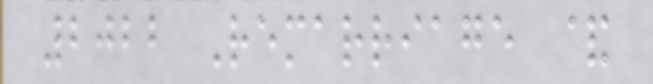2022 Remarriage &
